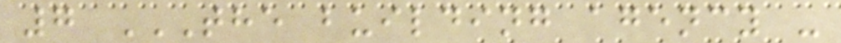7 THE BUILDING AGENCY -
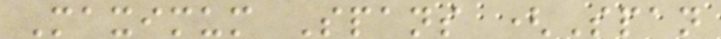Maximum Spans (Span
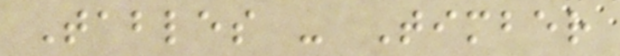Tables - Timber
